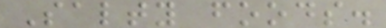Salty foods.
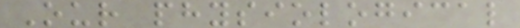Our physiological
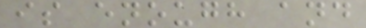is enough and
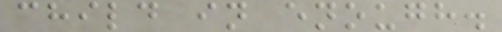child in enough.
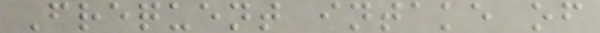Frequent intake of
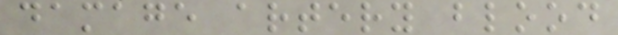damage artery blood
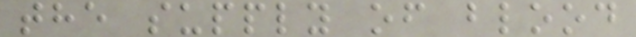the supply of blood
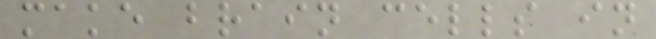make brain cells in
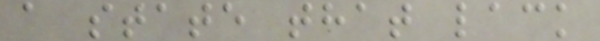a state that lack
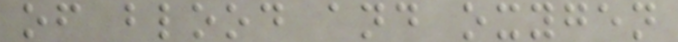of blood and oxygen
